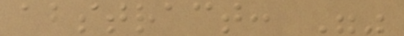abstract: ""
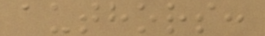authors:
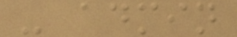- admin
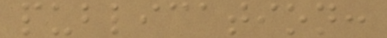publication:
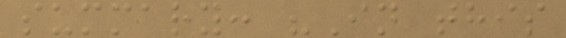summary: "In this
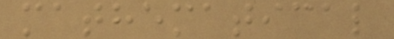mathematical
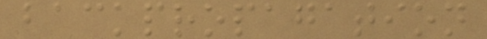backpropagation
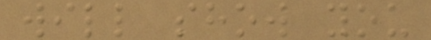will show you
